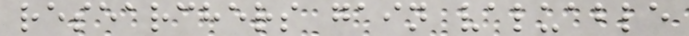researchers gain valuable
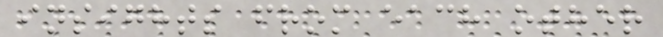insights from each other
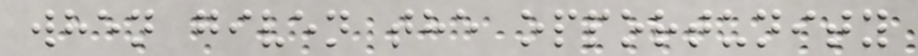when given the opportunity
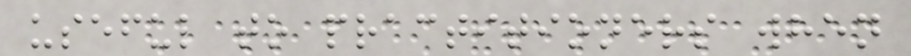useful to practitioners when
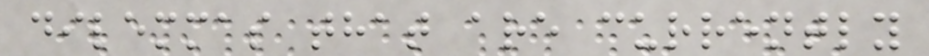dilemmas that are currently
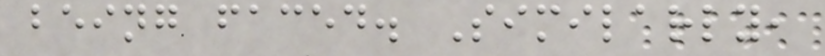being faced. Similarly,
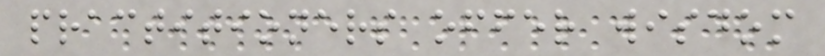practitioners offer wisdom
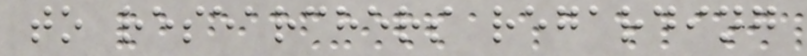to researchers regarding
